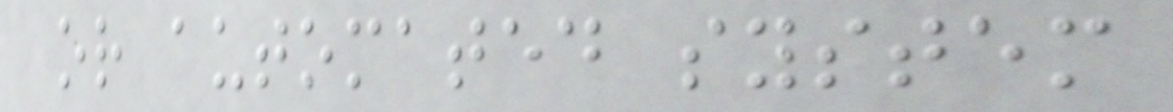or automated system
